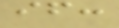if:
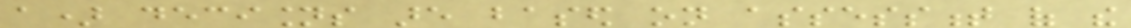a) decisions are based on assessment of the
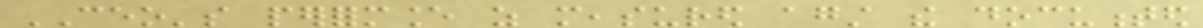CEO's performance as measured against the documented
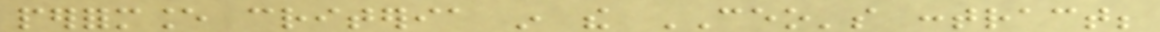performance criteria in the CEO's contract;
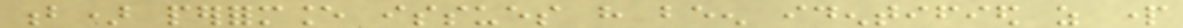b) performance issues have been identified as part
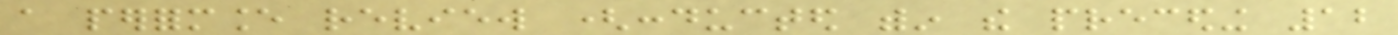a performance review (conducted within the preceding 12
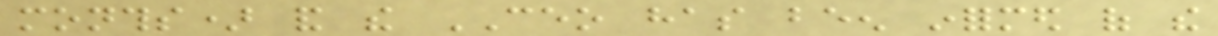months) and the CEO has been informed of the
